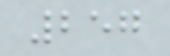257
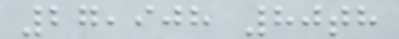27,908 80th
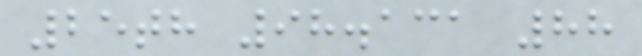25th 98.131 88
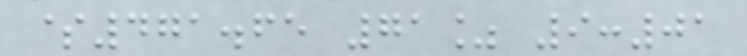$471.65 71% 9:01
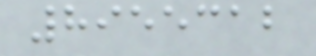8955312
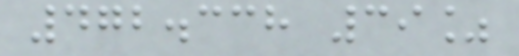472.338 39%
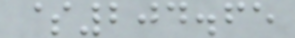$204.65
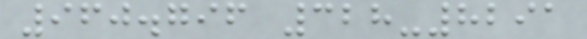960.796 328-8291
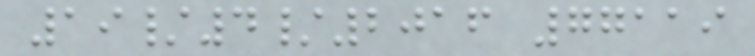19/4/2016 77119
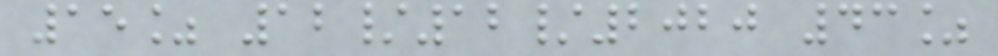15% 12/12/2020 43%
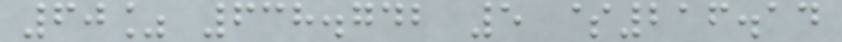60% 638.742 5 $216.14
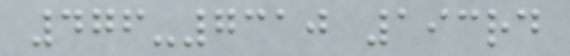476-7310 193rd
